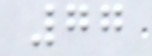77
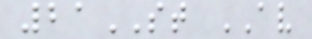21ST AV
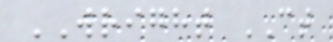WRIGHT CT
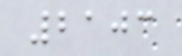2103
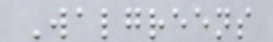Walgreens
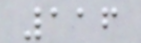116
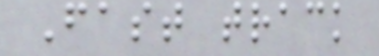Fast track
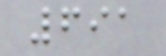691
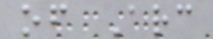of Arc
